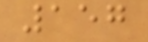157
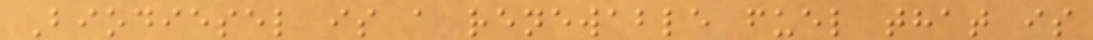Biodiesel is a renewable fuel that is
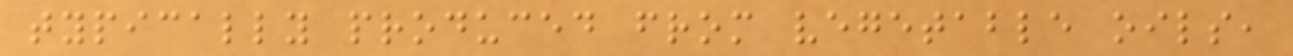typically produced from vegetable oils,
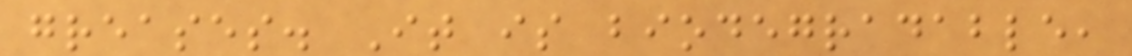greases. It is biodegradable,
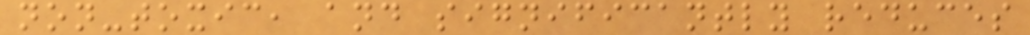non-toxic, and significantly reduces
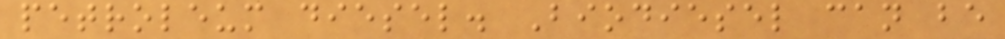petroleum diesel. Biodiesel can be
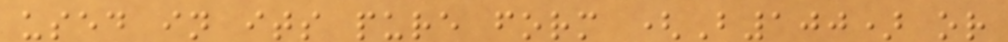used in its pure form (B100) or
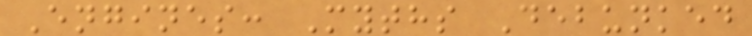Engines: Myths Debunked
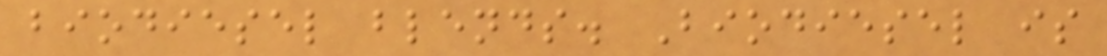biodiesel blends. Biodiesel is
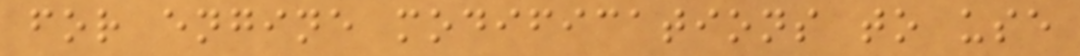for engine modifications to use
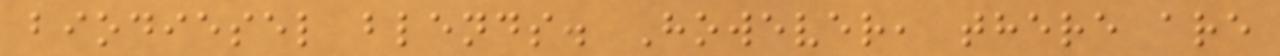biodiesel blends. However, there are
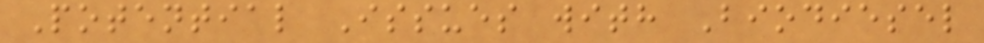Potential Issues with Biodiesel
